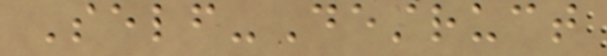Self-Destruct
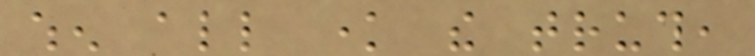when all know the truth,
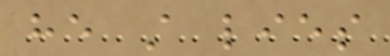he still lies
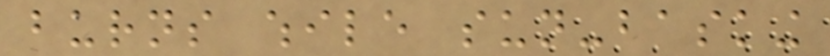burns while sun-basking
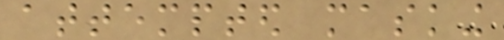attempted masking
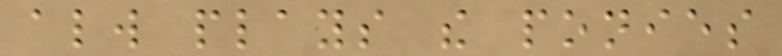always plays the ponies
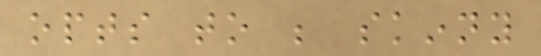opts to be skinny
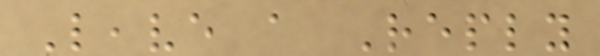Leave a Reply
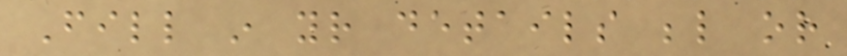Fill in your details below or
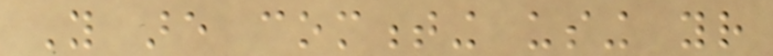You are commenting using your
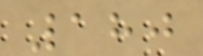180
